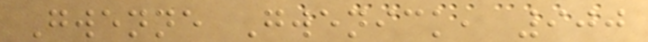Gwenne Gwenick, 900
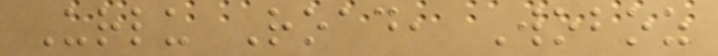Urlu Road, Woboz
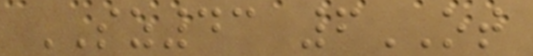SZ43 6OT
